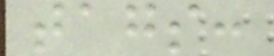tags:
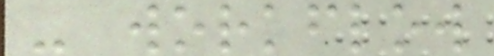- workflow
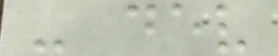- dev
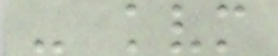- kvm
